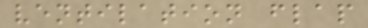ventilation flap
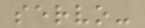servo-
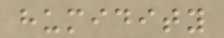humidity
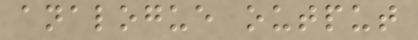analogue output
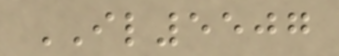IL5507
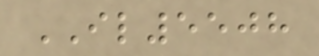IL5508
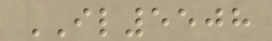IL5508
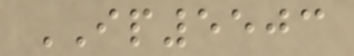IP5503
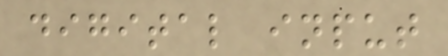digital input
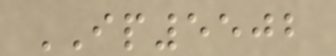IP5502
